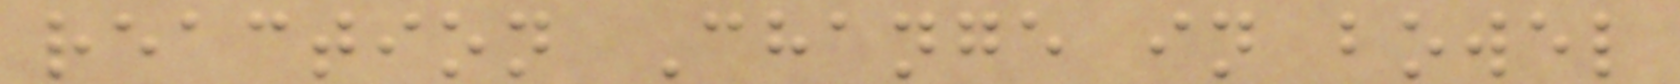reaction Change in bowel
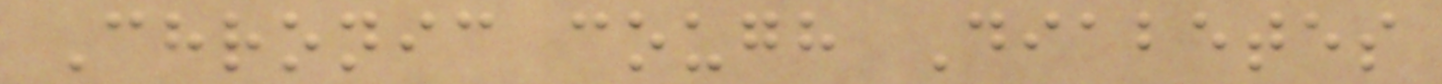Chronic cough Diabetes
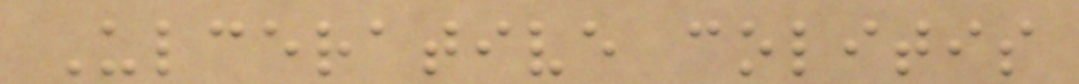Ulcerative colitis
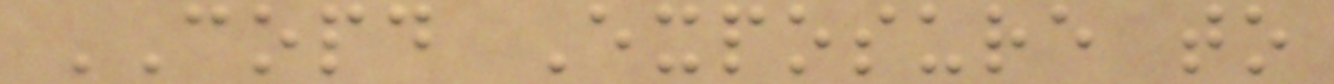COPD Exposure to
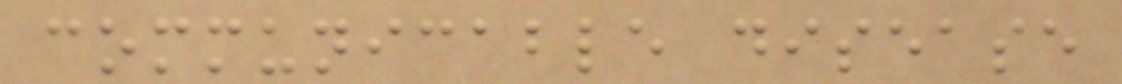communicable disease
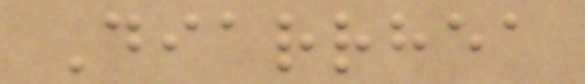Diarrhea
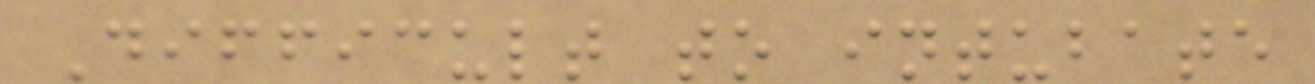Difficult to intubate
